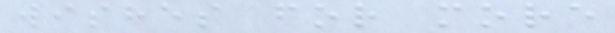wishes for more
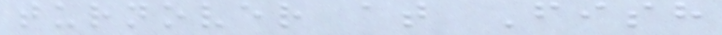turnover at Fish
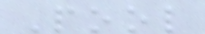Pool
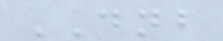DNB
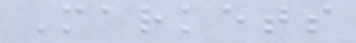Markets
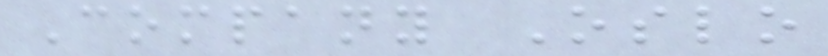Company Oslo
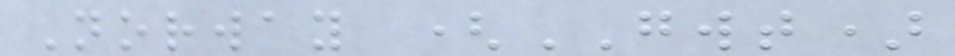Norway (GWT)
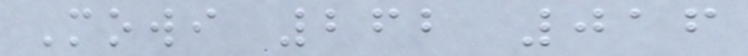Mowi 262 016
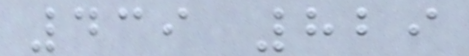439 829
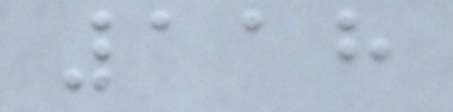118
